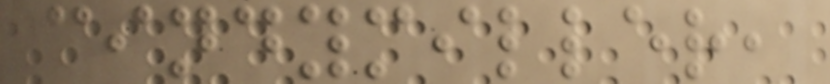cindymiller,
